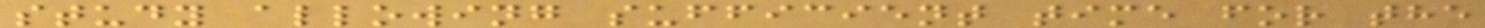study allowing sufficient time for the
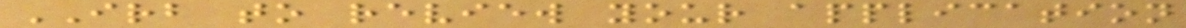IRB to review your application
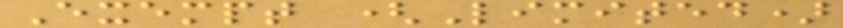Exempt (Limited)
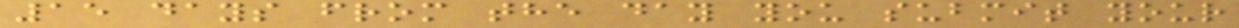15 days from the day you submit your
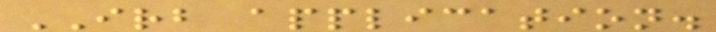IRB application.
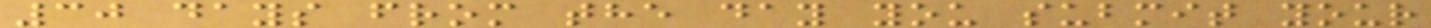30 days from the day you submit your
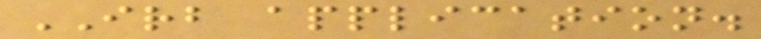IRB application.
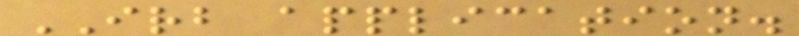IRB application.
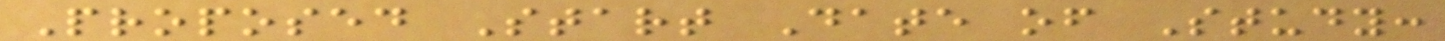Proposed Start Date of Study:
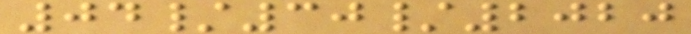04/30/2020
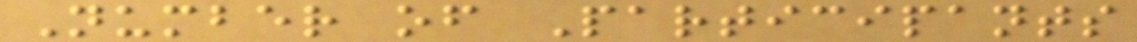Number of Participants
